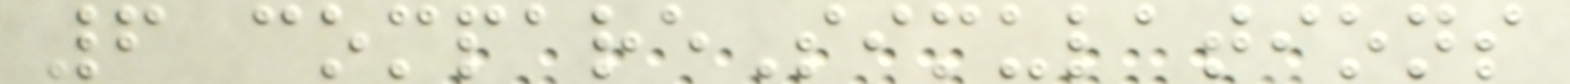6 compareSimulations
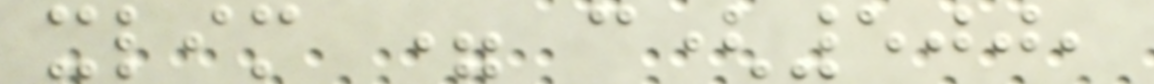xlim = c(500,
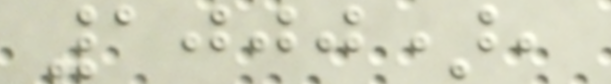1000),
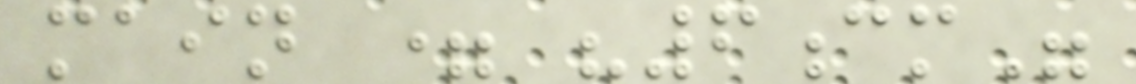main = "6cm"
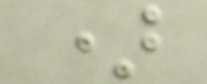)
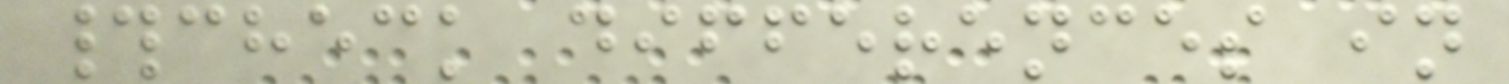#check differences in
